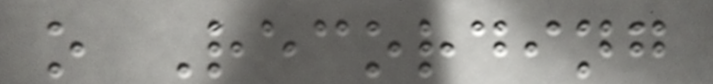o Recording
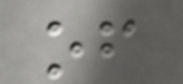of
